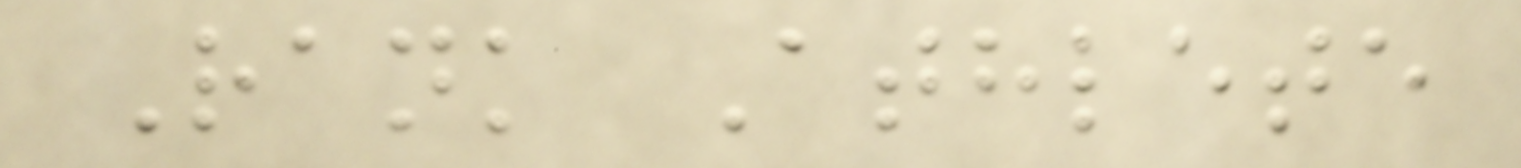Rank Athlete
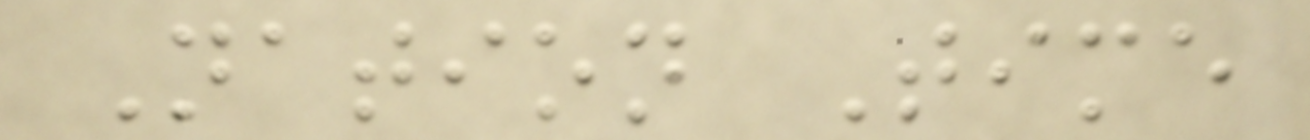Nation Time
